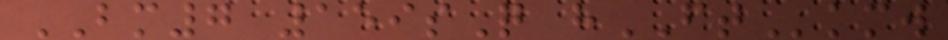BM7 159sQ hFTkmw
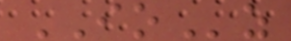IOz
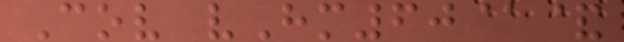Cov vHm60@&
